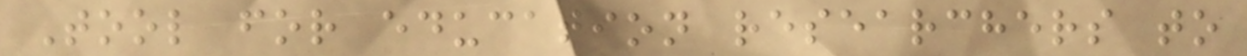Tool for education researchers to
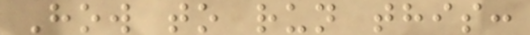How to run this:
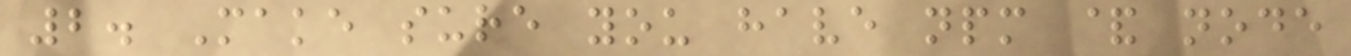2. Make sure you have npm & node
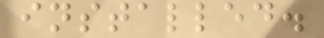installed.
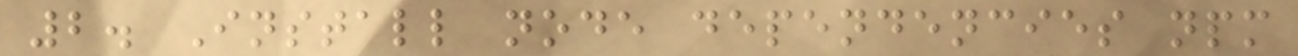2. Install node dependencies npm
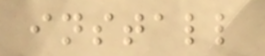install
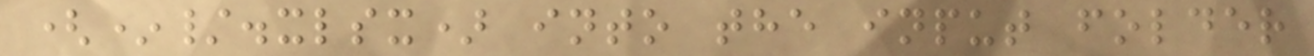(*/.xlsx) into the input folder
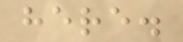here.
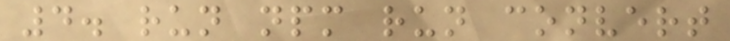4. run npm run convert
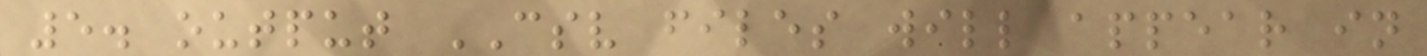5. output CSV files will appear in
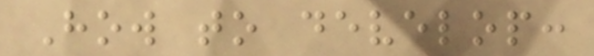How to develop:
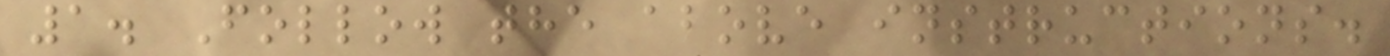1. Follow the above instructions.
